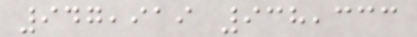947,919 938,333
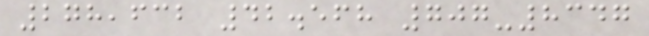278,632 42.568 707-8347
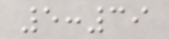5:39
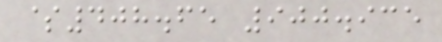$408.65 900.935
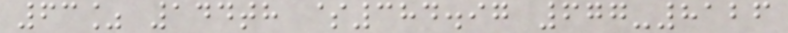63% 144th $384.97 677-8126
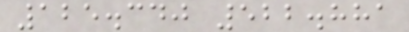125.340 522.881
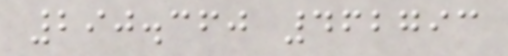290.360 462793
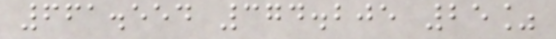661.554 374.205 25%
